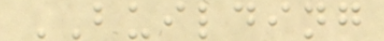BUILDING
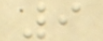9
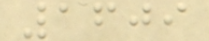1609
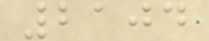2104
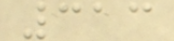313
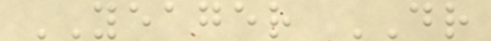YEAGER DR
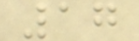17
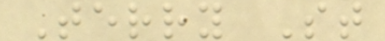Terry St
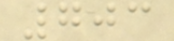703
